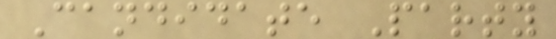Candidate Party
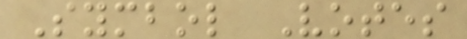Symbol Votes
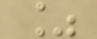%
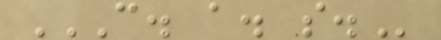C. A. S.
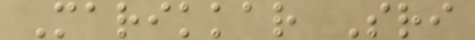Marikkar Sri
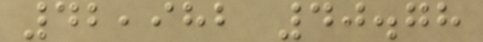42,982 40.78
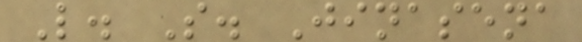L. S. Jinasena
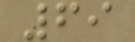69
